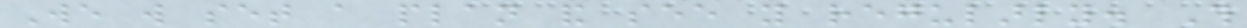We will set a plan and see you regularly. This
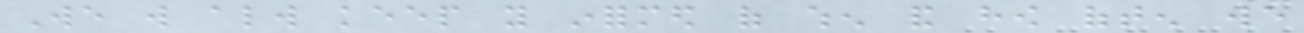We will always keep you informed of when and how often we
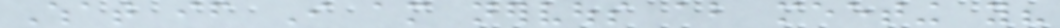What if I am nervous about meeting you?
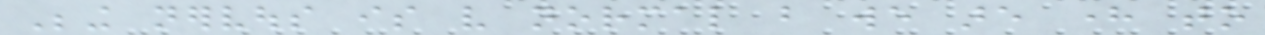Being nervous is very normal but we are here to
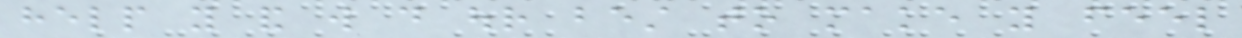help you and will do our best to make you feel
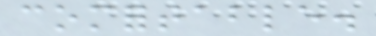comfortable.
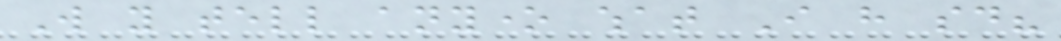Will you tell anyone what I have said?
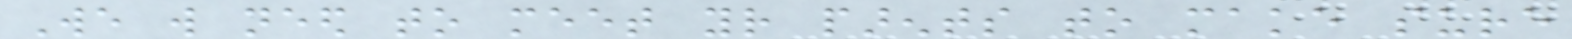We will need to meet your parents to make sure
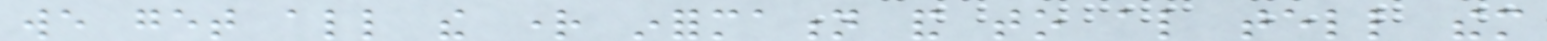we get all the right information and to also tell them
